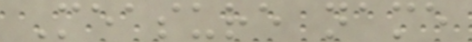Measure name
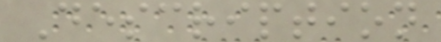Description
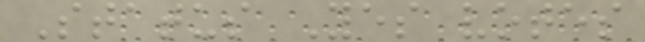Status Yes votes
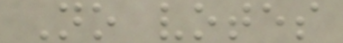No votes
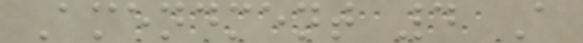Amendment 4 A
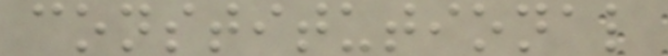constitutional
